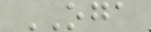OGA
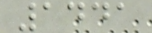1441
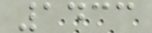1433
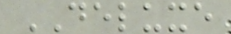DELUXE
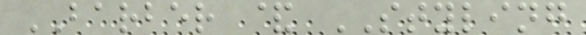BARBER & STYLING
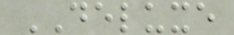DELUXE
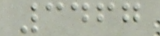3467
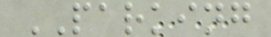PARKING
